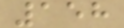158
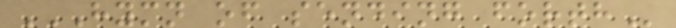HYMN OF SENDING FORTH
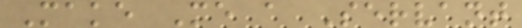Make Me a Servant
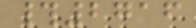#2716
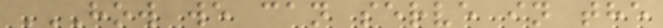HOW WE CAN SERVE IN THE
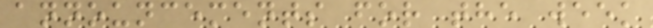announcements for the week
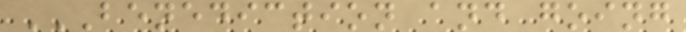BENEDICTION AND GOING
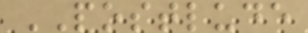POSTLUDE
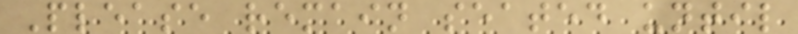Please remain seated until
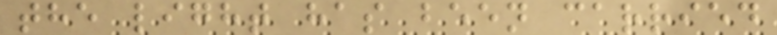the light has been carried
